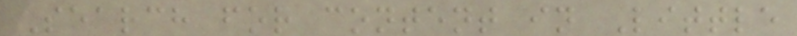Search for content in Little
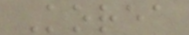Korea
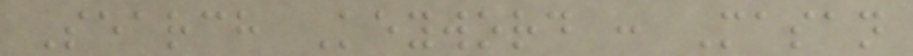Search Keyword : Masan
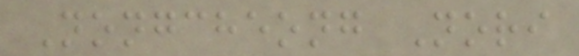Nongcheong Nori
